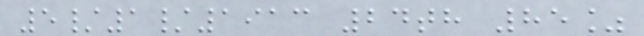5/1/1913 24th 85%
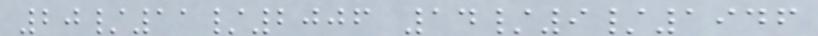20/11/2006 14/9/1946
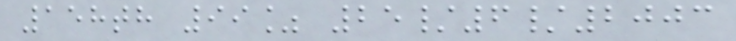158th 99% 25/6/2003
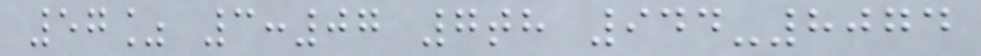57% 3:07 7th 944-8074
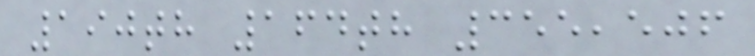190th 164th 355,506
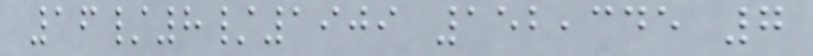16/8/1909 152,345 7
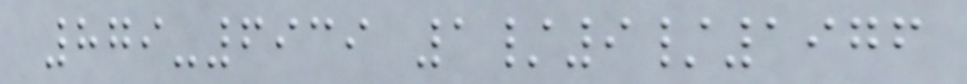879-6939 1/9/1976
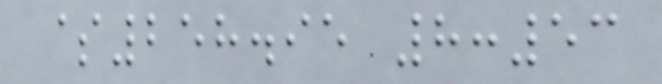$258.95 8:53
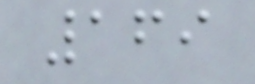169
